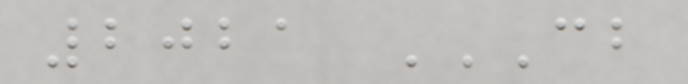2021 CB
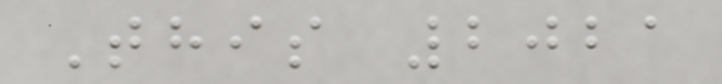This 2021
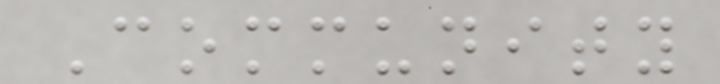Community
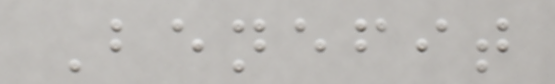Benefit
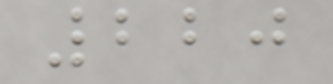220
